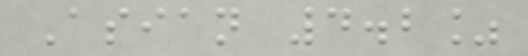Asian 4.2%
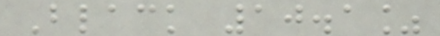Black 10.1%
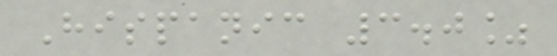Hispanic 3.0%
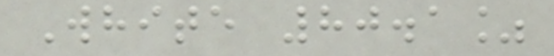White 80.1%
